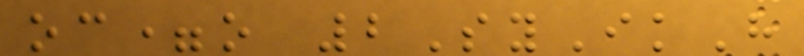oc=o 2SyIkH
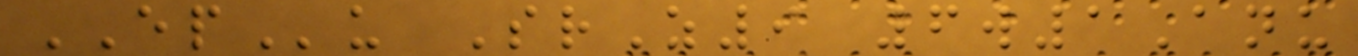EPu SrZ9 6w1Anu
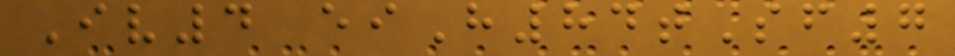Iv4 eiH84tSf7
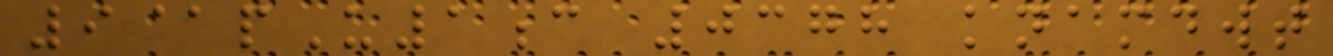9@pU1c 0378 knamdwt
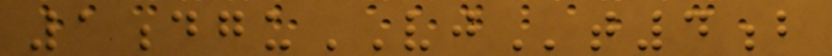1dguVJt4b
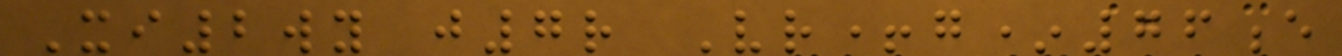Xi2wy j7r Vr+g*76e
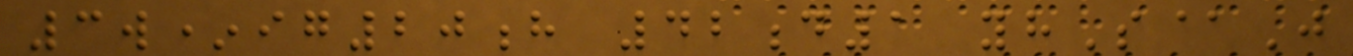3w*ig20h 42d1 yhS@J
